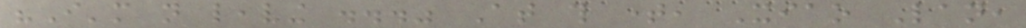"I'm not leaving ..." At this time, Xiao Lan,
